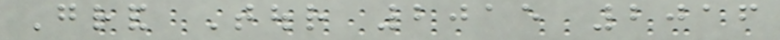Grand Tour 2015 2016
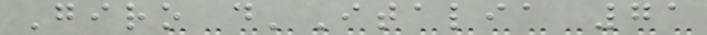Giro d'Italia 71
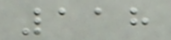118
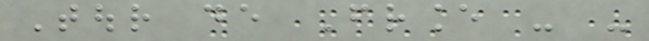Tour de France - -
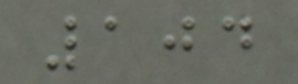104
